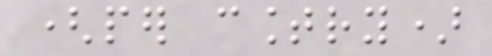(per country)
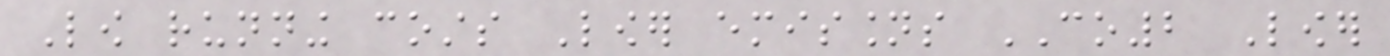Low running costs Lower emissions CO2 Lower
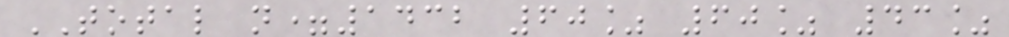TOTAL n=1432 60% 60% 43%
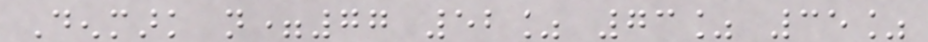Denmark n=77 52% 73% 35%
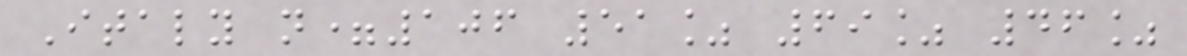Italy n=106 51% 69% 46%
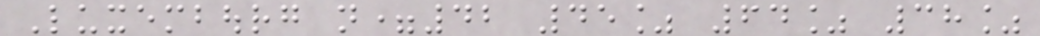Luxembourg n=42 45% 64% 38%
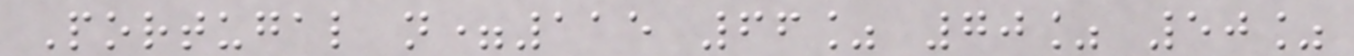Portugal n=115 66% 70% 50%
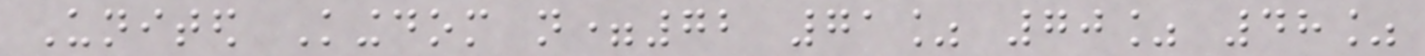United Kingdom n=72 71% 70% 48%
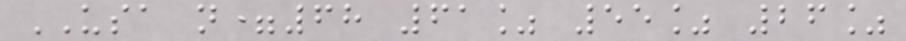USA n=68 61% 55% 26%
